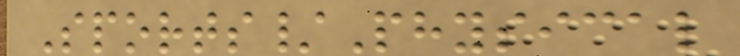Sports/Physical
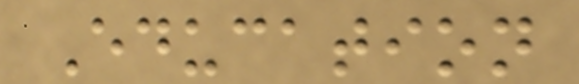Education
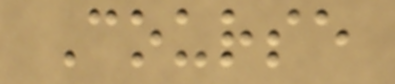Course
